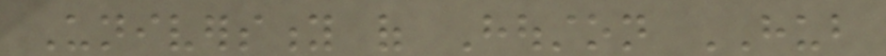University of Houston HUB
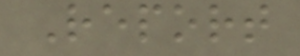Report
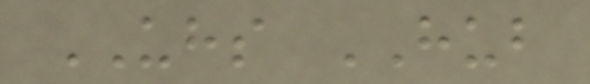UHS HUB
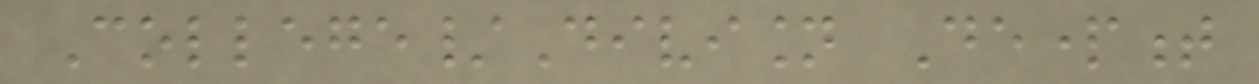College/Division Department
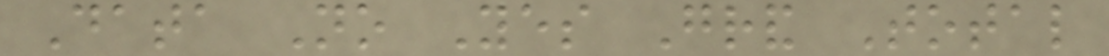Data No Yes Grand Total
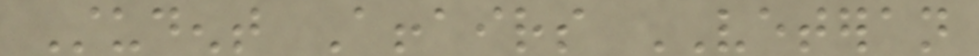Student Affairs VETERAN
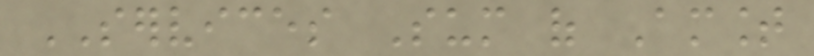SERVICES Sum of Amount
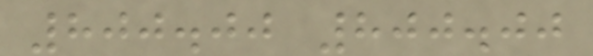800.00 800.00
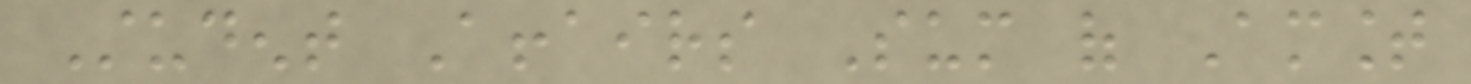Student Affairs Sum of Amount
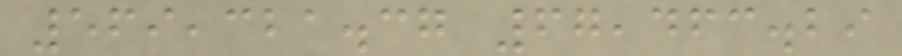569,321.37 67,463.29
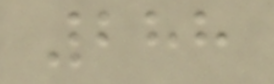288
